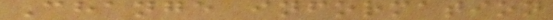Change information
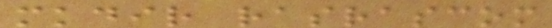mkdir rasrascom
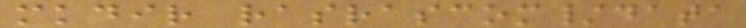mkdir rasrascom/data
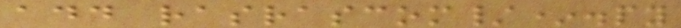add rasrascom/*.py
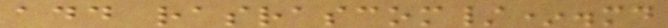add rasrascom/*.md
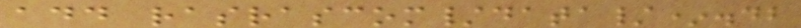add rasrascom/data/*.db
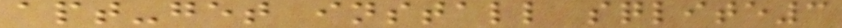apt-get install sqlite3
